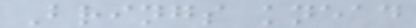Brings knead
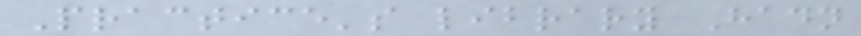Practice's library Hadn
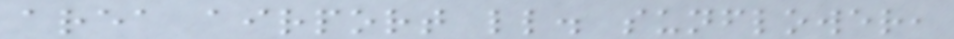area airport ll. sunflower,
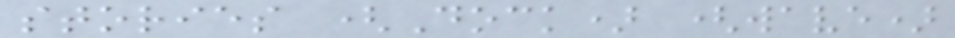stories (Dock) (wave)
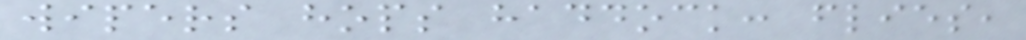wipers hops haddock: flies,
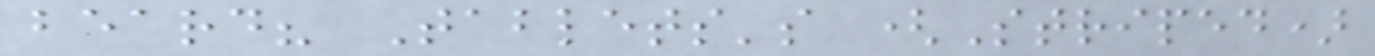beard? Tablets's (Striped)
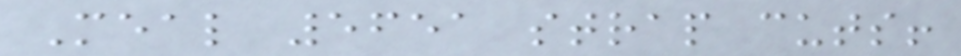Meal 5651 strap cuts!
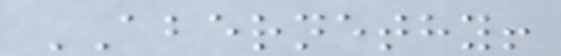ABERNETHY!
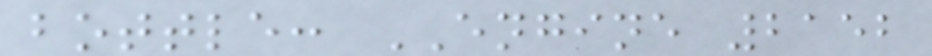bottle: ENGINE 2152
